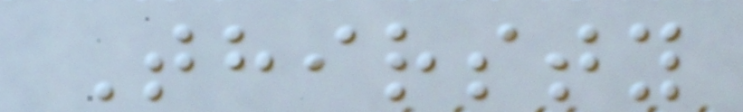Thirsty
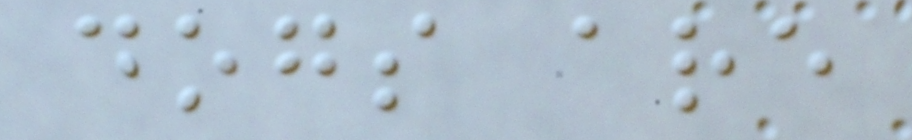dogs are
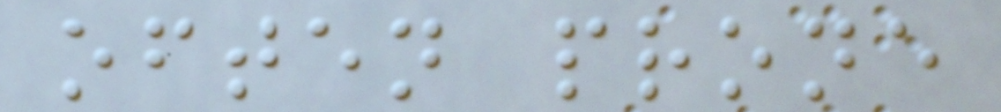often prone
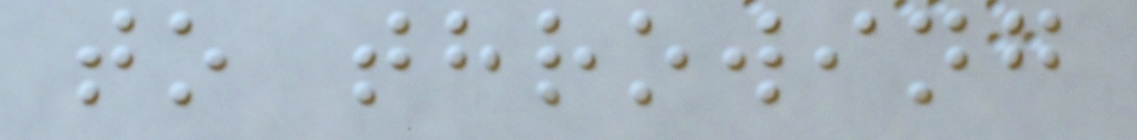to throwing
